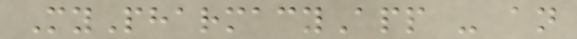MyPharmacyApp - an
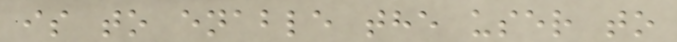is to enable the user to
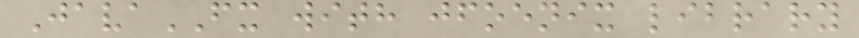JavaFX with jfoenix library
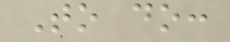To do:
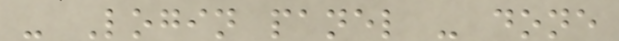- Login panel - done
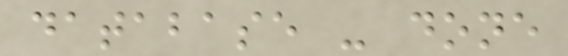database - done
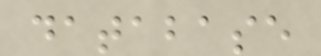database
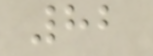82
